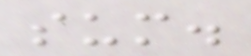sum.
